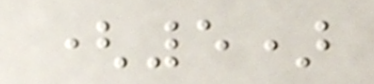(5)
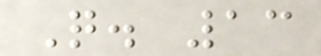Q. 13
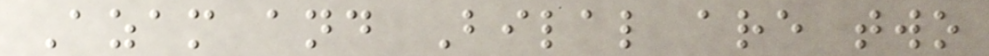Azam and Bilal are two
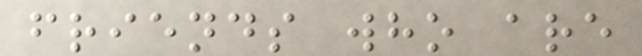friends who are
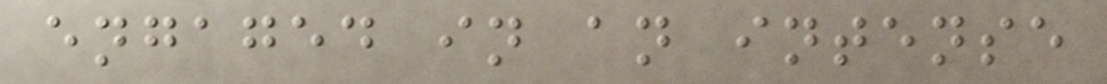engaged in an intense
